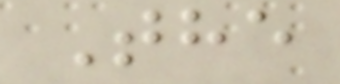The
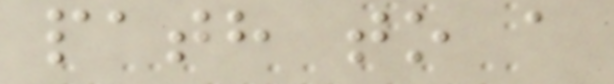path to a
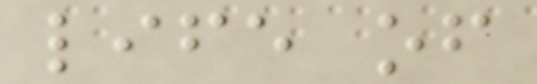life of
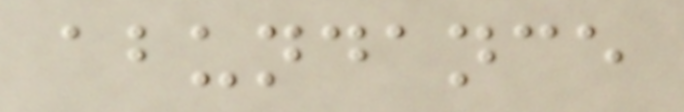abundance
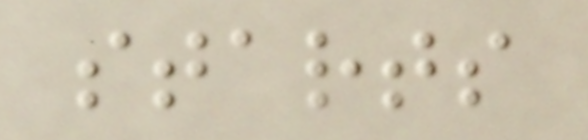starts
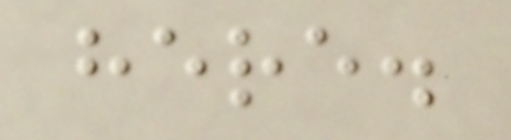here.
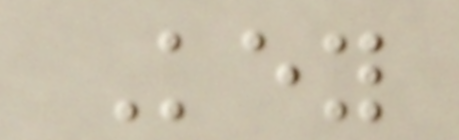Key
